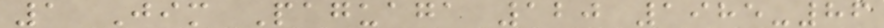1 Jim Paguaga 120 1985-86
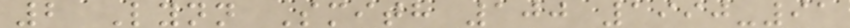2 Lynn Smith 100 1990-91
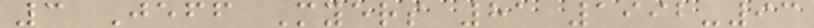3 Jeff Myers 81 1992-93
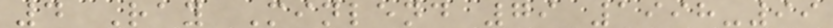4 Ray Minlend 79 1998-99
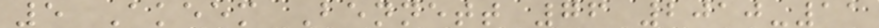5 Akeem Bennett 76 2010-11
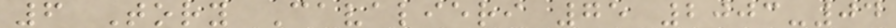6 Tory Cavalieri 75 2003-04
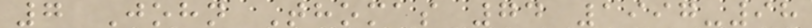7 John Thomas 74 1997-98
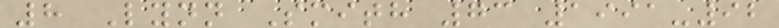8 Lynn Smith 73 1991-92
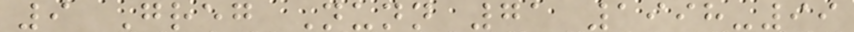9 Greg Nunn 71 1998-99
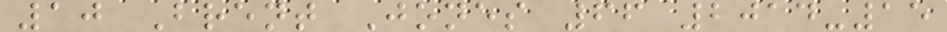10 Brent Jones 66 2014-15
